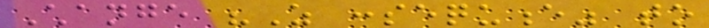Change "As consequence" to
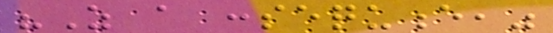"As a consequence,"
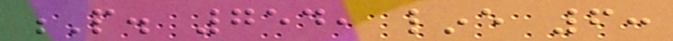P. 754, line 6:
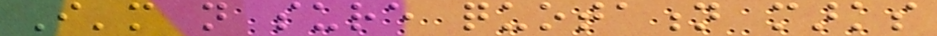I'm not sure quotation marks
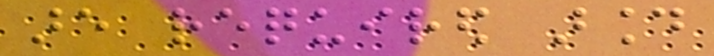are required around
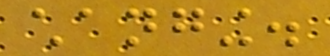changing.
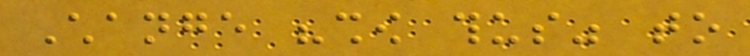Change "show thus" to
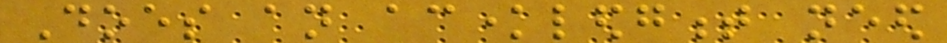Does an acknowledgment need
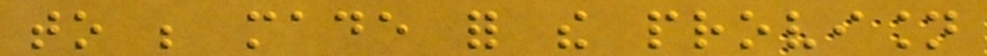to be made for the provision
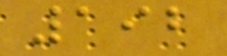192
